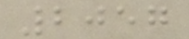2057
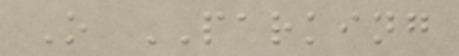O PARKING
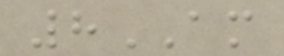8AM
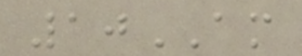10AM
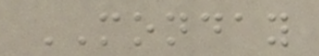MONDAY
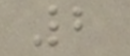2
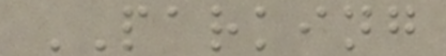PARKING
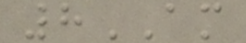8AM
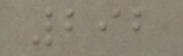292
